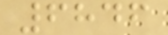6846
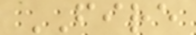FIRE
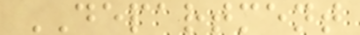DEPARTMENT
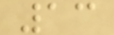13
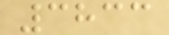3833
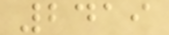2419
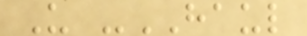U -HAUL
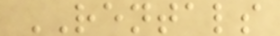RENTALS
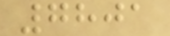7801
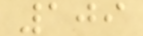109
